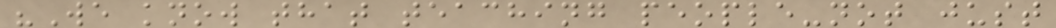"We know that teaching people-not just
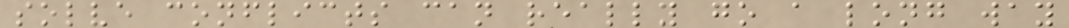solve conflicts can really go a long way
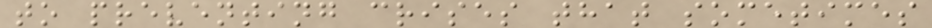to preventing crises that sometimes
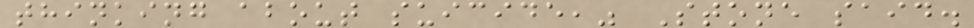thinking about suicide," Stone said.
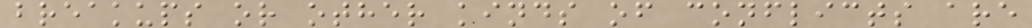breakups or other kinds of conflicts are
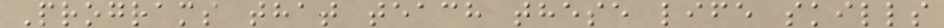Programs that teach these life skills
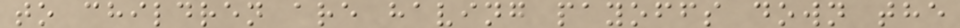to children are having payoffs down the
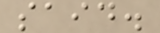said.
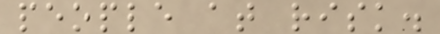people at risk.
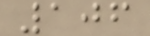106
